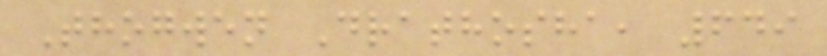Thogwen Drathosha, 649
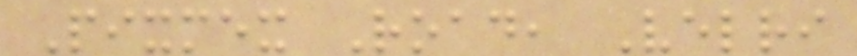Pixmex Road, Velri
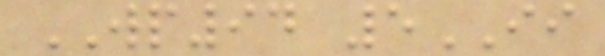WP94 5II
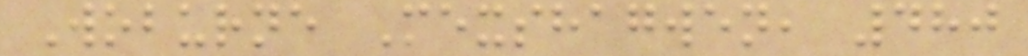Woburne Mexshagwen, 480
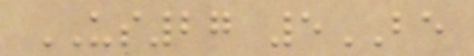US27 5BE
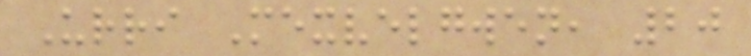Urri Mexvelgwen, 20
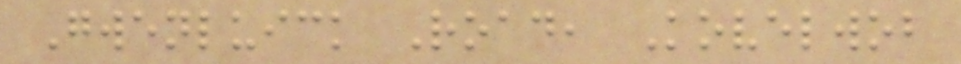Gwenluick Road, Kovelwob
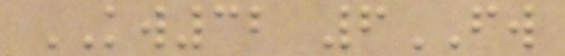KW32 6FW
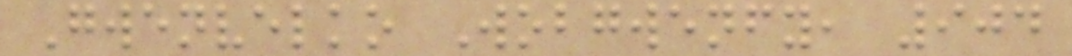Gwenvelko Wobgwenfy, 904
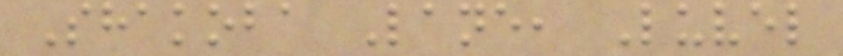Shakoba Lane, Luvel
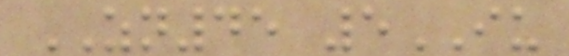ZN45 5IU
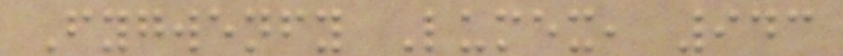Fygwenfy Lumex, 943
